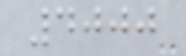4000
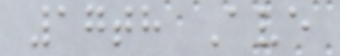17th Ave
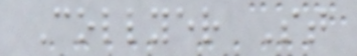Collyer St
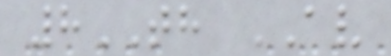8TH AV
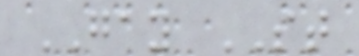GAY ST
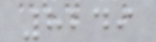8249
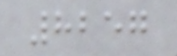8257
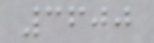3600
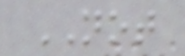NOT
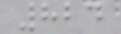824
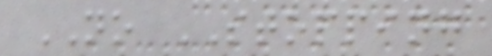NO STOPPING
